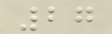27
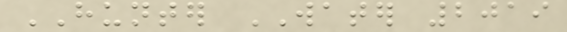HUNTER WATER 2019
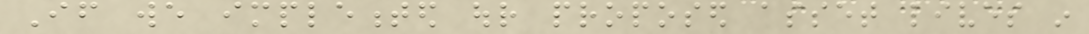If we implemented our proposed asset lives in
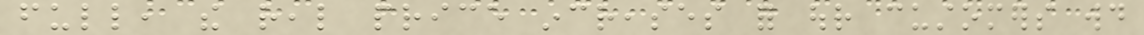full, the real price increases for our customers would
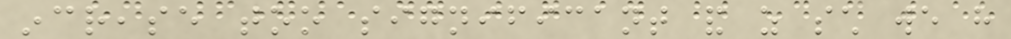increase too significant and as such we have
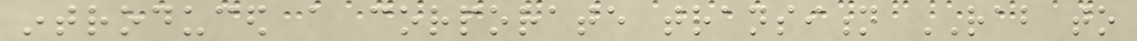introduced a corporate transition RAB to
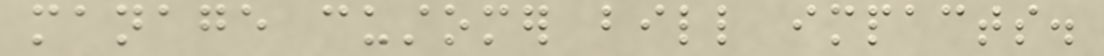manage customer bill impacts.
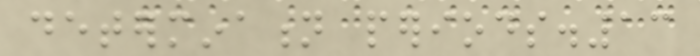determination periods.13
